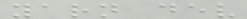yarn dev
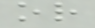or
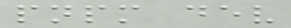pnpm dev
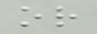or
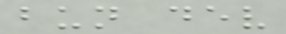bun dev
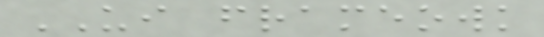UI frameowk
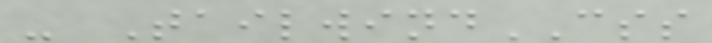- TailwindCSS
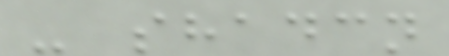- shadcn
